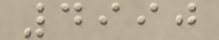4990
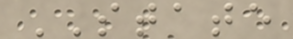STATE
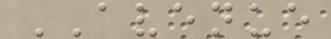AVENUE
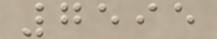7595
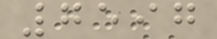7597
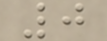0
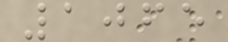1065
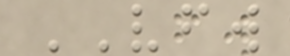VFW
